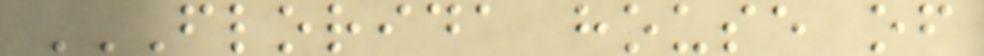FLORIDA HOUSE OF
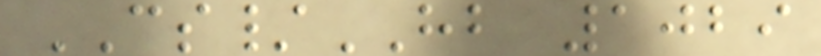CS/HB 1029
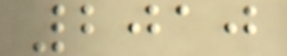2010
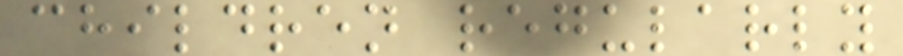children regularly
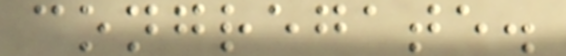congregate.
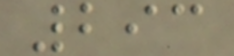293
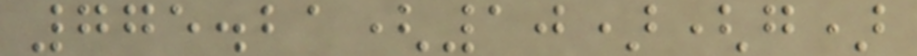775.21(10)(g)
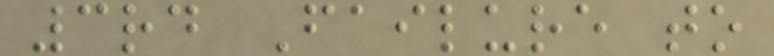3rd Failure to
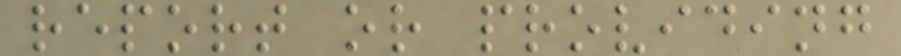report or providing
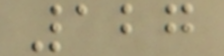127
